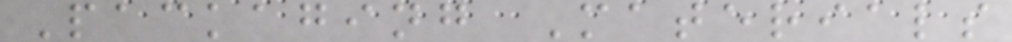Packaging Materials
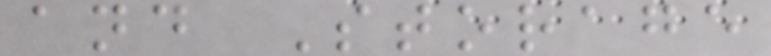and Storage
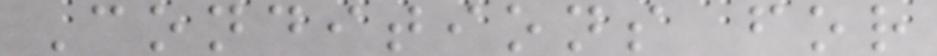Conditions for
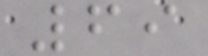69
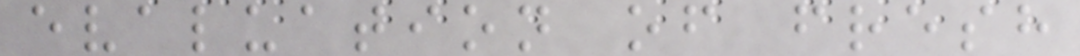evaluation of fresh
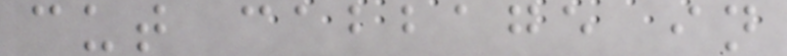cut cabbage in
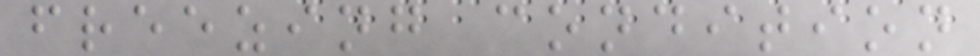freezing condition
